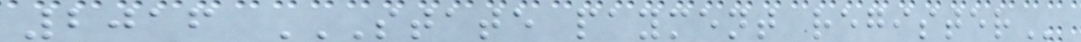2016 STATE PAYMENT REGISTER
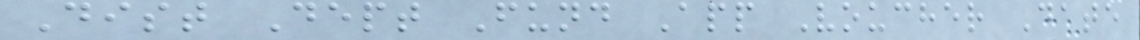Dist Dept Fund App Voucher Date
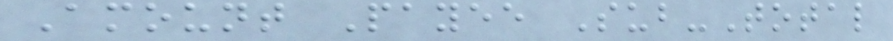Amount Payee Sub-Total
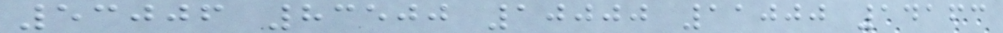53006 83500 10000 11000 14163
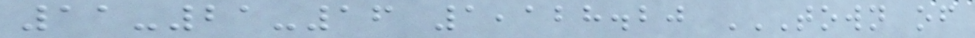11-21-16 1,128.20 TOWN OF
